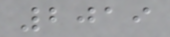2019
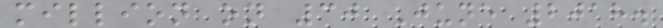million on 30 June 2018.
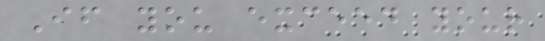If you exceed your
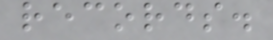records.
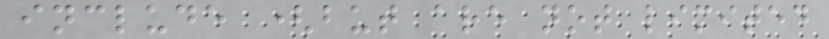include (but are not limited
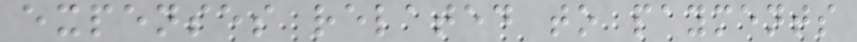expenses related to payments
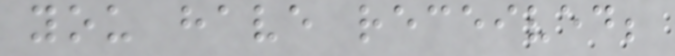you have received;
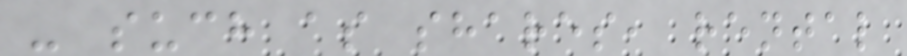- such as shares, rental
